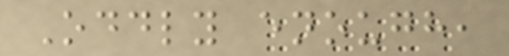Oddly enough,
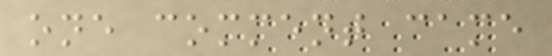one comment came
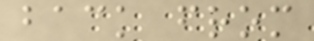back from
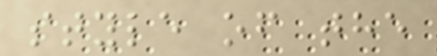style of the
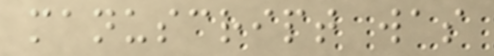manuscript was
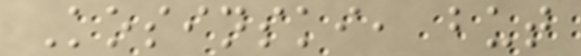Kosinski, but
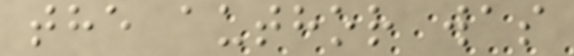the author was
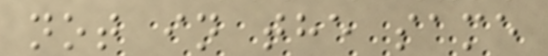not in the same
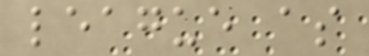league as
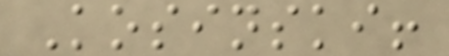Kosinski!
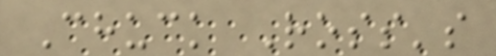Chuck Ross's
